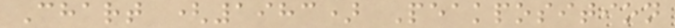Chart (1983) Peakposition
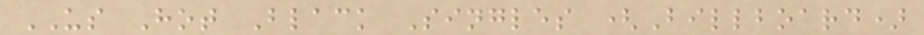US Hot Black Singles (Billboard)
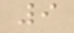9
